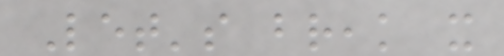Let's break it
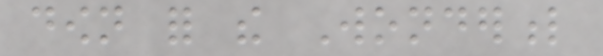down for the Wonderful
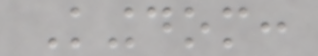Kingdom:
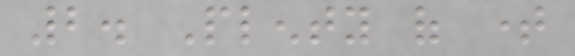2. Plenty of time
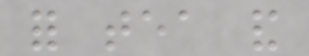for tea and
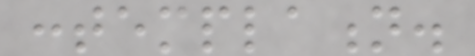contemplation.
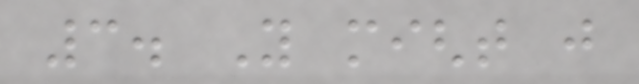3. You might just
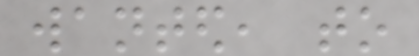wanted, to
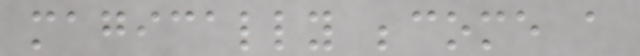magically become a
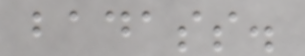badass.
